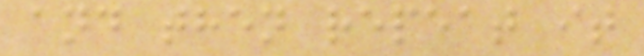and then repeat it
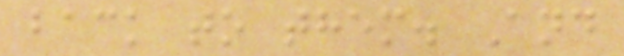back to them. And
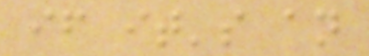if it's an
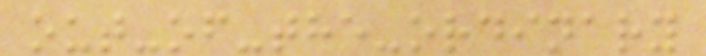out-of-the-ordinary
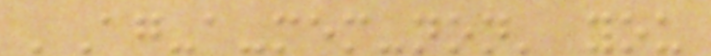'Ag-a-mem-non' you
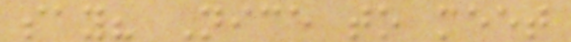say? Nice to meet
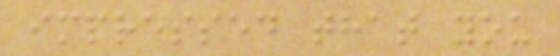impressed that you
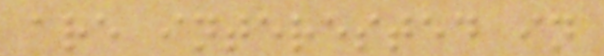are interested in
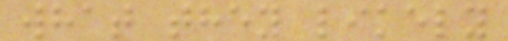what they likely
